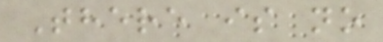There is no
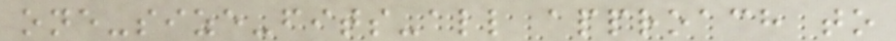one-size-fits-all approach to
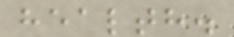health.
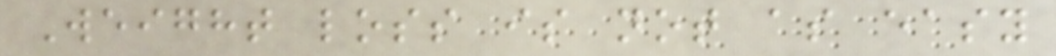Weight loss is not as easy
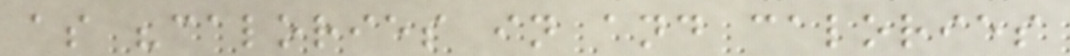as "calories in and calories
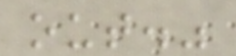out."
